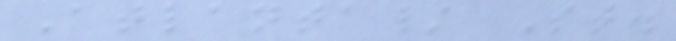Atlanta/ St.
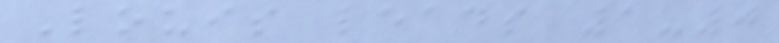Louis leads 1-0
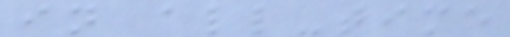in all-time
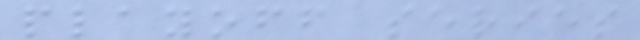playoff series
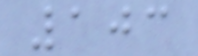103
